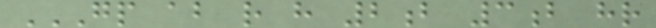GP AB R H 2B 3B HR
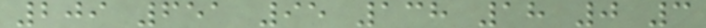209 651 95 138 18 0 3
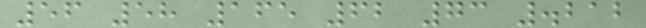56 58 165 62 73 .212
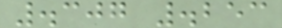.307 .253
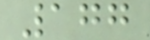177
